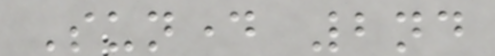Sunday 2nd
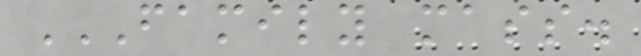FAMILY MASS.
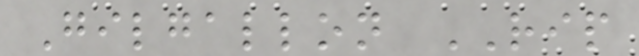Gilgallon RIP
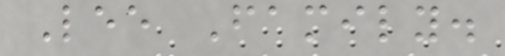Lee Family.
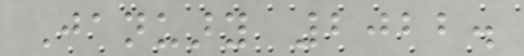January 2022.
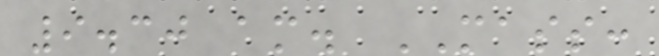9.30 am. MASS:
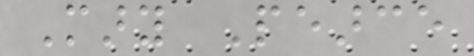Mary Pearce
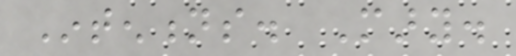Intentions. Mary.
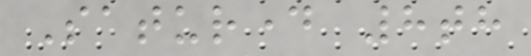Saturday 8th
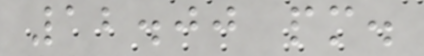12.00 pm.
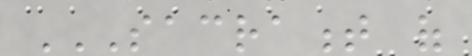SACRAMENT OF
